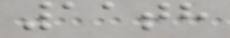11th
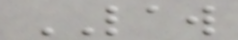LAW
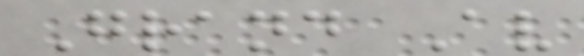Grand Av
